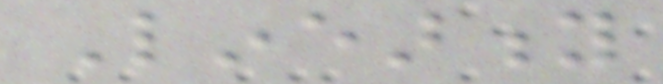Linearity
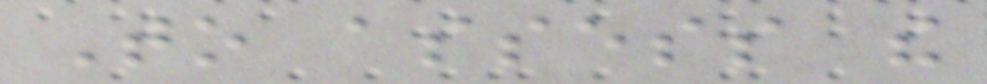To assess the
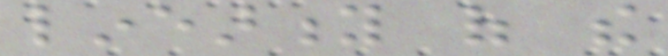linearity of the
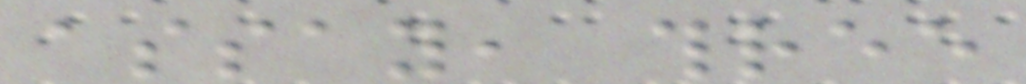assay, three
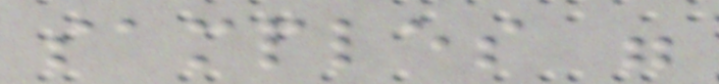samples were
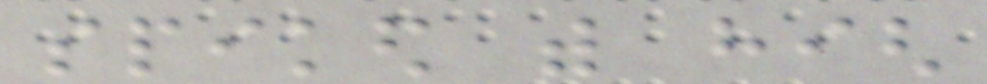spiked with high
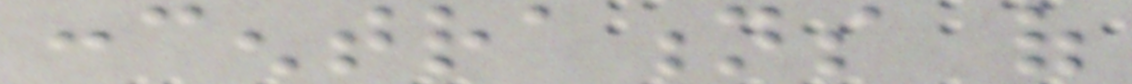concentrations of
